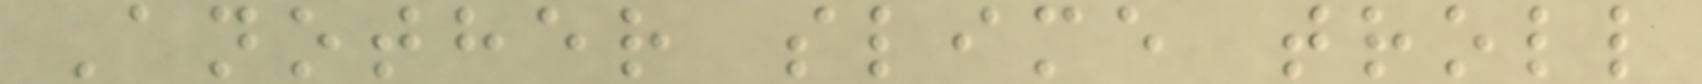Another slime troll
